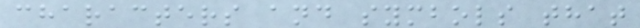characters and symbols that
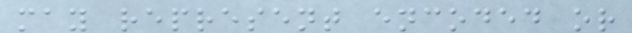may represent encoded or
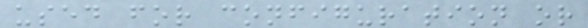used for configuration or
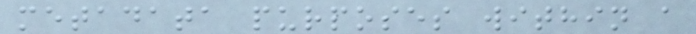metadata purposes within a
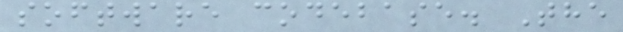software codebase. The
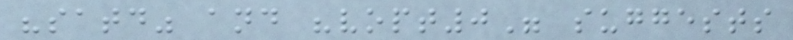"satd" and "vopt0" suggests
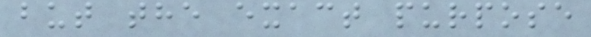but the exact purpose
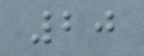20
